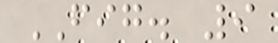FIG. 9
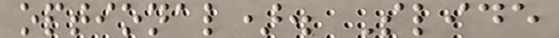optional). Slide
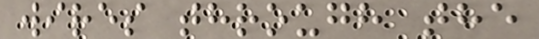wires through the
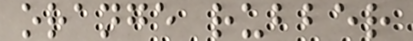orange rubber
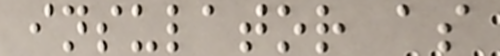insulator as
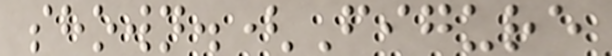shown.(Figure
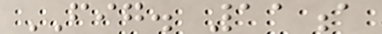FIG. 11a
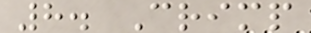8. Crimp
